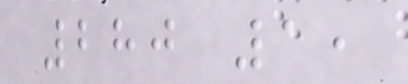280 1,
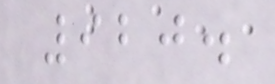920.
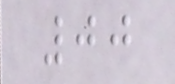00
